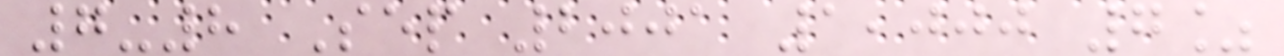7-8 Sep 2001 1,000 7%
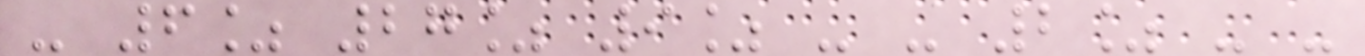- 6% 27% 9% - - 2% - -
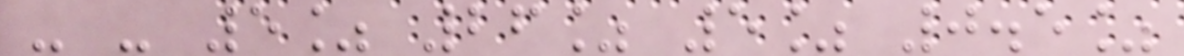- - 5% 26% 5% 0.5%
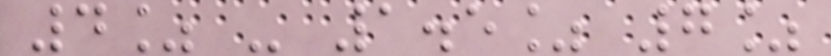4% - 1.5% 7%
